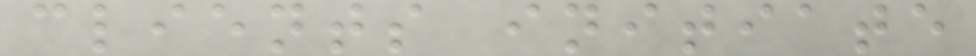clients initiate
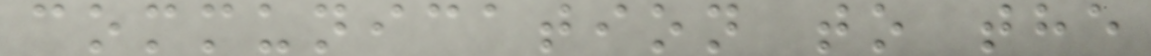communication to the
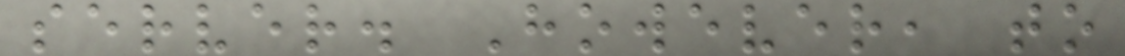server. However, to
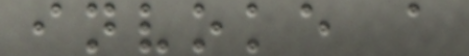invoke a
